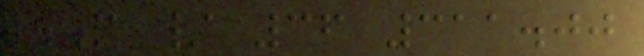M / 36 311.00
